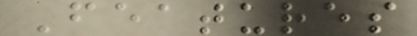Features
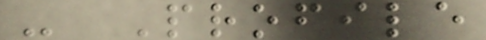- Profile
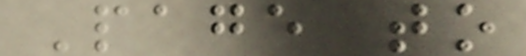Page to
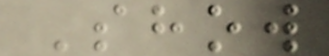Show
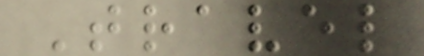Travel
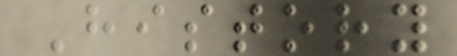History
